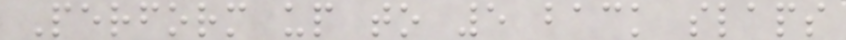Perform up to 5 back slaps
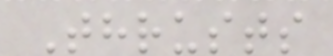Thrusts
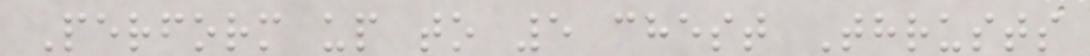Perform up to 5 chest Thrusts
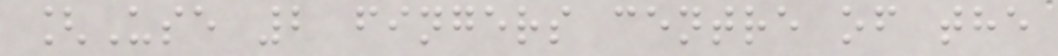[Use 2 fingers centre of the
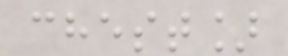chest]
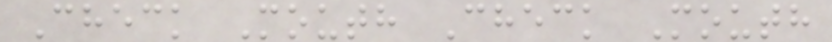Check Mouth Check Mouth
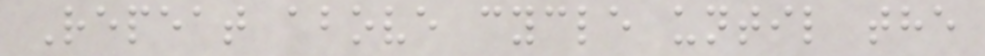Repeat above cycle until the
